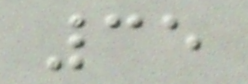35
